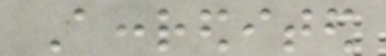Accredited
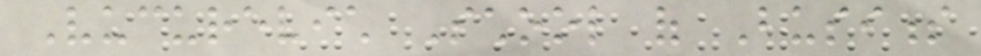Vucurevich School of Business
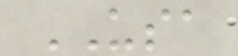USA
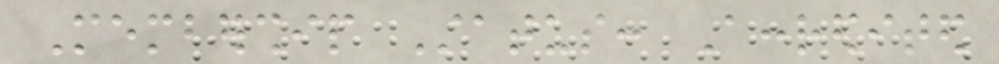Membership Status: Accredited
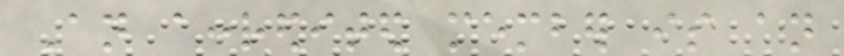An accredited member is an
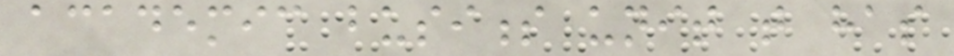academic business unit that has
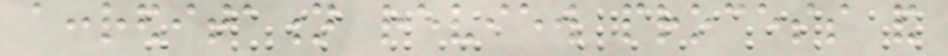accreditation review process and
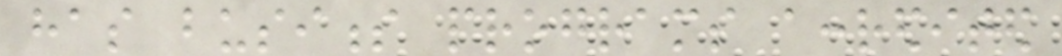has business programs accredited
